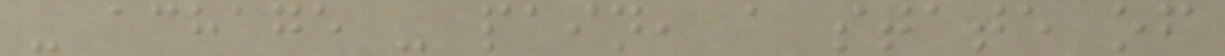- achage - pain, a state of
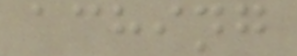aching
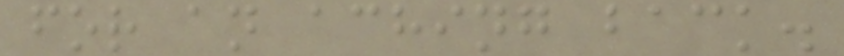for an aching back.
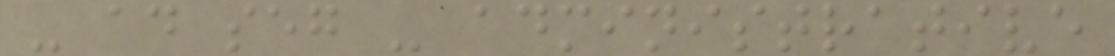- ad seg - administrative
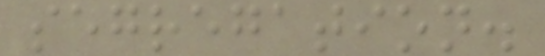segregation.
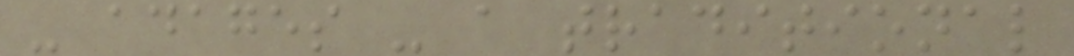- adages - a traditional
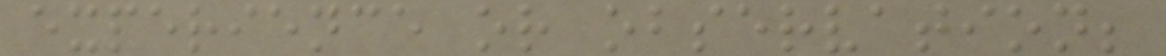experience or observation;
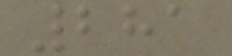281
